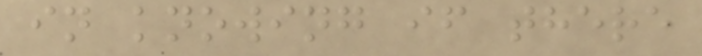in knowing if there
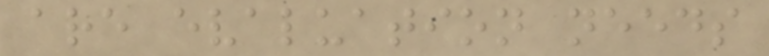are evaluation needs
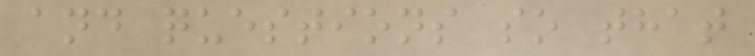and questions so that
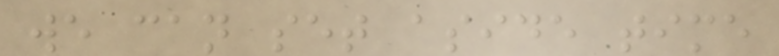we can set aside time
